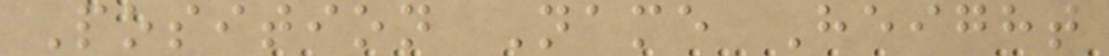Position Name Height
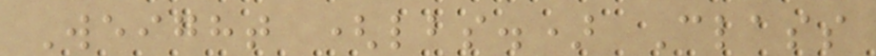Weight (lbs.) Class
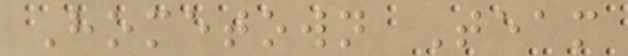Hometown Team
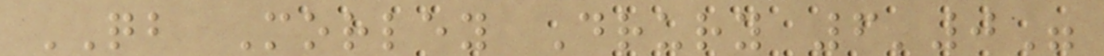QB Morley Drury 6'0"
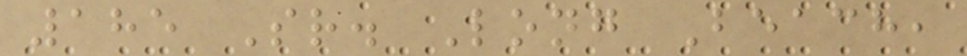185 Sr. Long Beach,
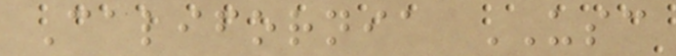California USC
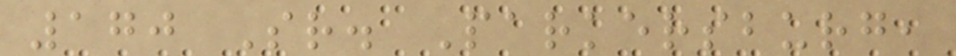170 Sr. Parkersburg,
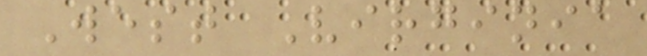West Virginia
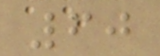60
